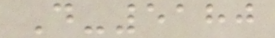D-5180
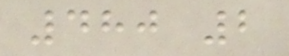480 2
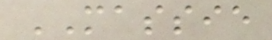MASSIE
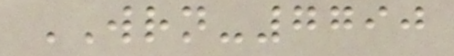WRN-7790
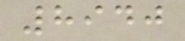8940
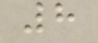8
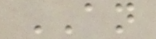AN
